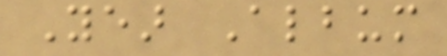Year Album
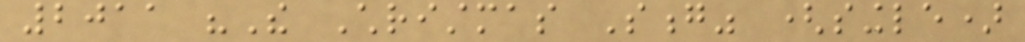2011 "The Christmas Song" (single)
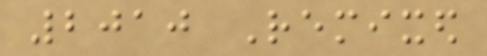2010 Remixed
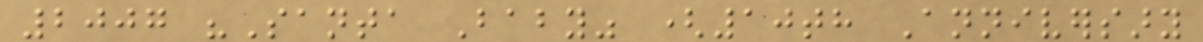2007 "Santa Baby" (10th Anniversary
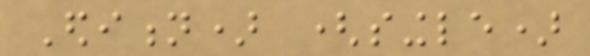Edition) (single)
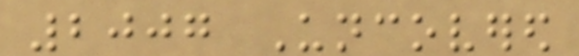2007 Uncovered
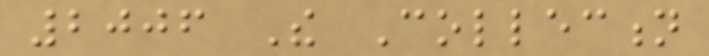2006 The Collection
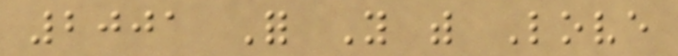2001 For You with Love
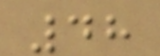48
